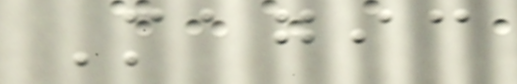Magic
